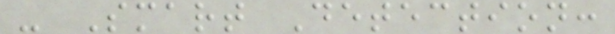- Smart Detection:
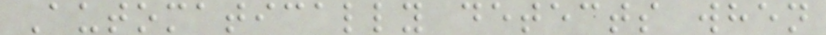Automatically detects when
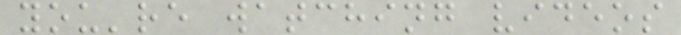you're watching videos
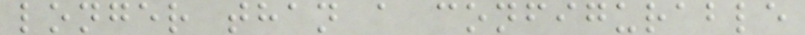longer than a configurable
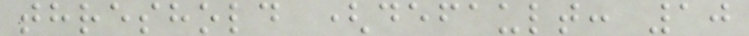threshold (default: 10
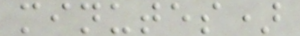minutes)
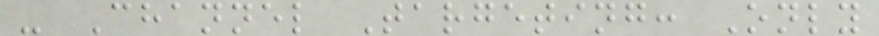- Channel Targeting: Only
